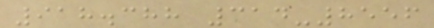918.388 314-8556
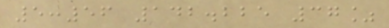5:56 142.225 37%
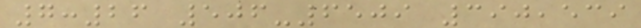7:26 506-6509 390,539
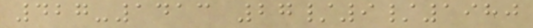427-1413 27/9/1980
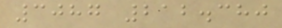3087 212.380
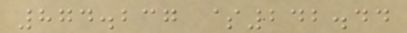874.237 $242.44
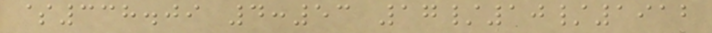$338.09 4:53 17/10/1912
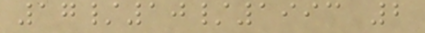17/10/1993 2
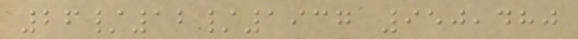26/12/1937 950,480
